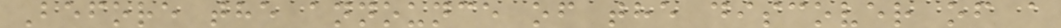Before the announce of the discover of a
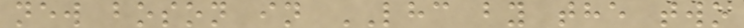new boson in LHC by the two
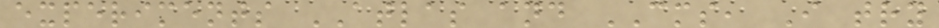experiments ATLAS and CMS, I try
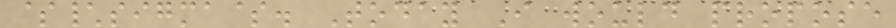$\sigma$. Today I would propose
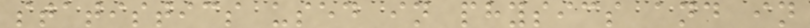statistics used in physics and in
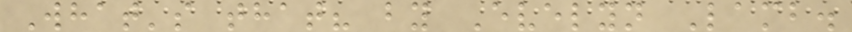What's that? by Evelyn Lamb.
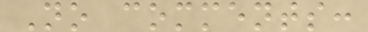No comments:
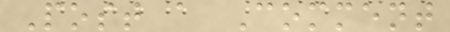Post a Comment
